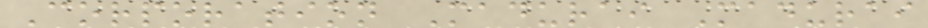Corporation Madurai Madurai
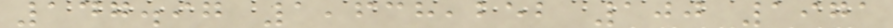147.97 1,638,252 100 1971
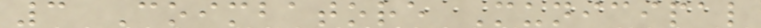3 Coimbatore Municipal
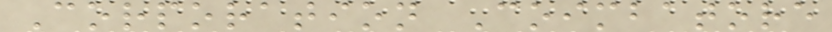Corporation Coimbatore
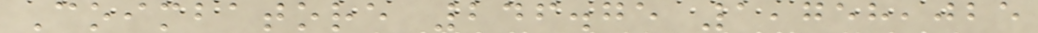Coimbatore 246.75 1,758,025
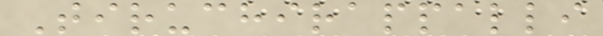Tiruchirappalli
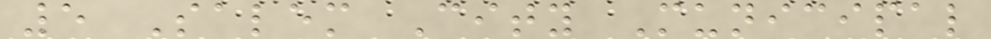5 Salem City Municipal
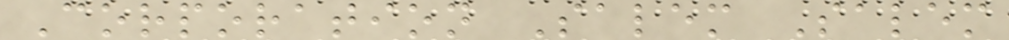Corporation Salem Salem
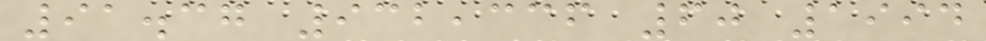91.37 932,336 60 1994
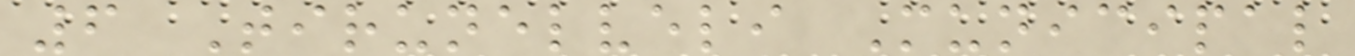6 Tirunelveli Municipal
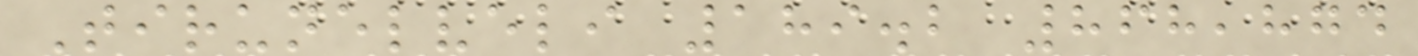Tirunelveli 189.2 868,874
